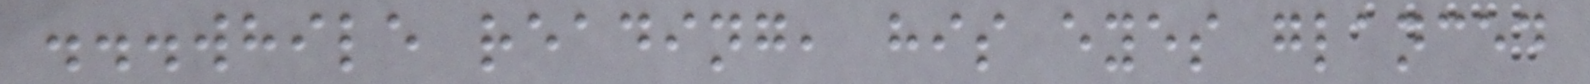...while reading, his eyes glanced
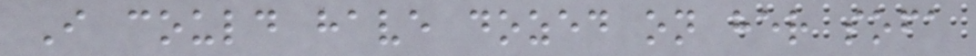I could have dozed on her sofa
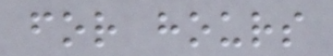for hours
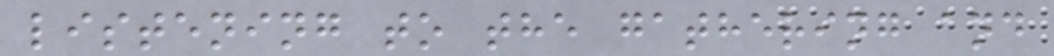listening to the gathering and
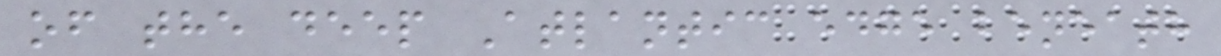of the deep Atlantic edge beneath
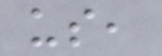us,
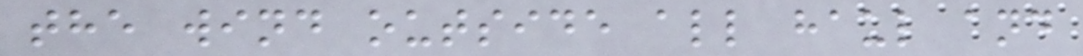the wind outside all haul and
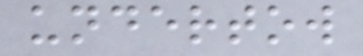undertow
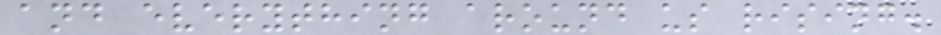and everything around us rising.
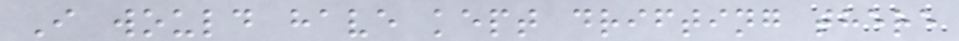I would have kept drifting there
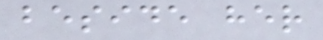beside her
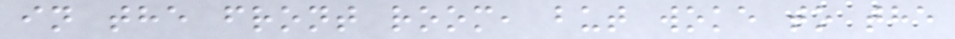in the front room, but woke to the
